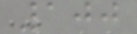100
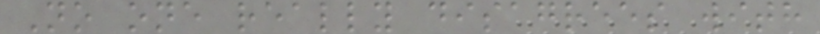No one really disagrees with
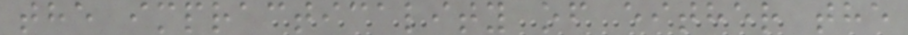the impracticality of either the
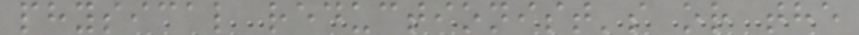physical reductionist's or the
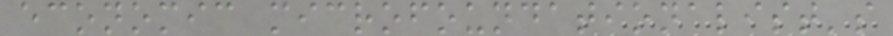economic microfoundationalist's
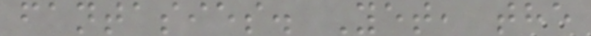fantasies. Yet, the
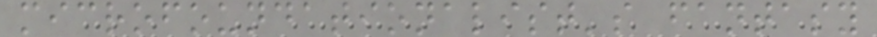microfoundationalist's fantasy
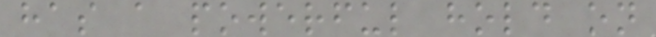has a powerful hold on
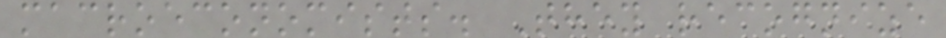macroeconomists. They recognize
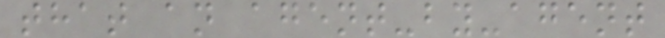that an agent-by-agent
